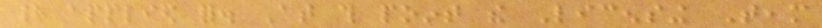had applied for. At this point the Licensing Team
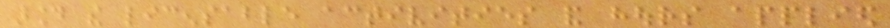around the licensable activities and hours applied
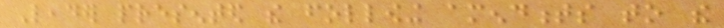Leader presented the following amendments to the
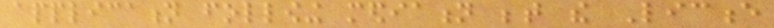application following mediation between the Licence
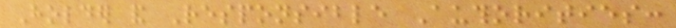Holder and Responsible Authorities:
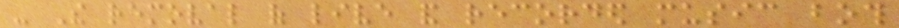- The removal of live and recorded music both
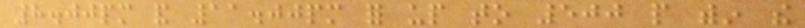8.00pm and 11.00pm for up to 500 people within the
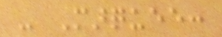- Marquee:
